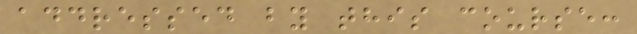addressed by this course:
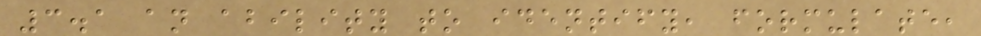3.1 an ability to identify, formulate,
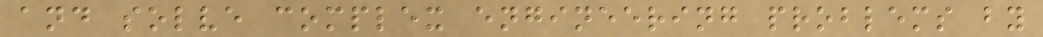and solve complex engineering problems by
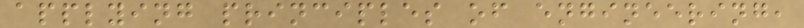applying principles of engineering,
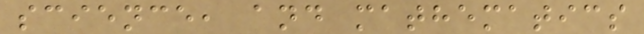science, and mathematics
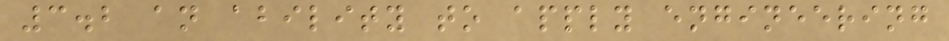3.2 an ability to apply engineering
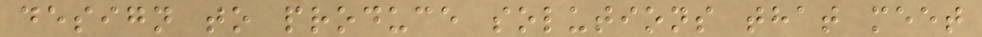design to produce solutions that meet
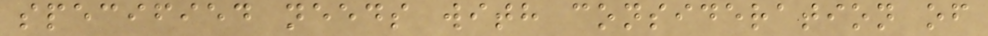specified needs with consideration of
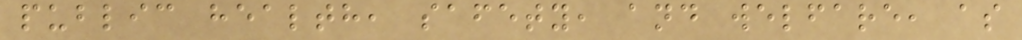public health, safety, and welfare, as
